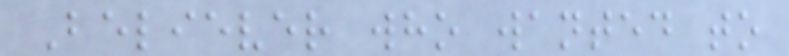Believer who wanted to
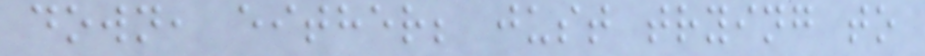down, either; just trying to
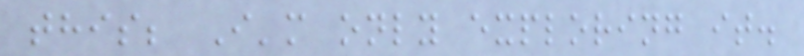this; I'm only exploring it.
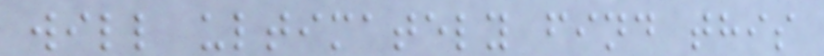will ultimately find this
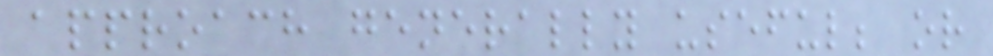approach generally useful; or
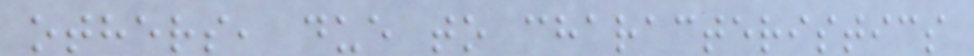others, due to characteristics
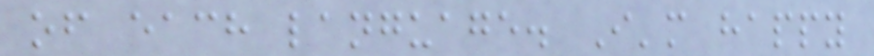of each language. I'm happy
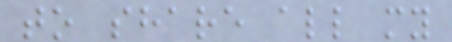to share all my
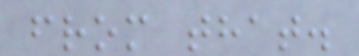from that.
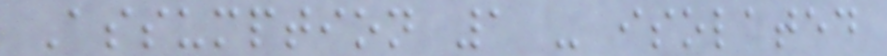Assumption 1 - isolated
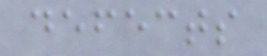defects
